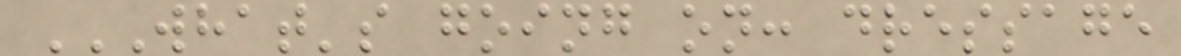WHAT'S GOING ON: DRESSAGE
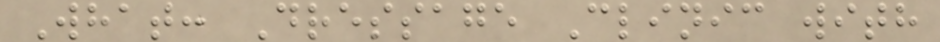What: Dressage Clinic with
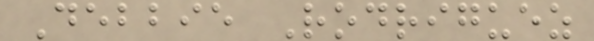Debbie Rodriguez
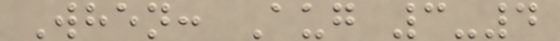When: Aug 3-4
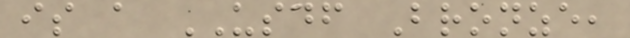is a USDF Bronze,
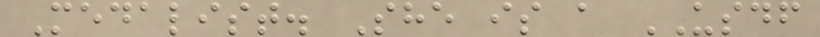Medalist. She is a USDF
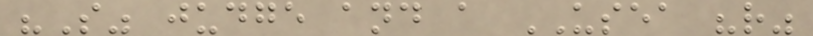"S" judge and a USEA "r"
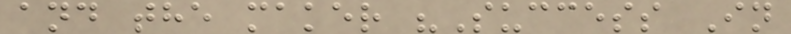and the maker "Success In
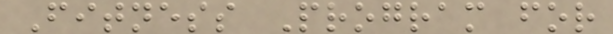Fitness Program for
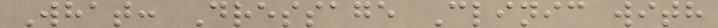What: Dressage Clinic with
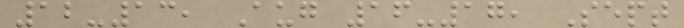12-13, Aug 16-17, Sept
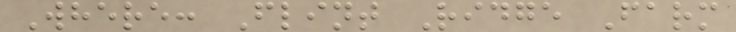Where: Flint Ridge Farm
